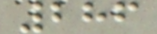286
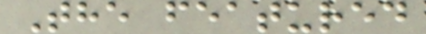The featured
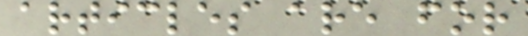articles are for
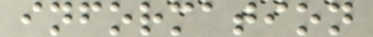information
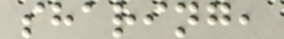sharing,
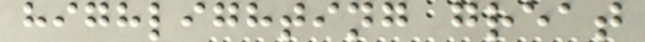highlighting great
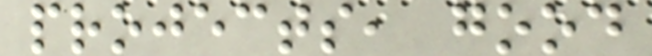projects, good
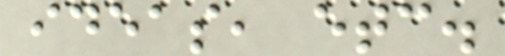ideas, etc.
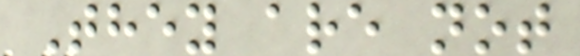They are not
